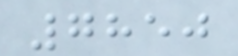7850
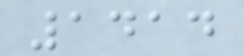1414
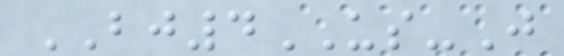BJ4US-J
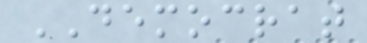DEMOCRAT
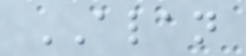ALAN
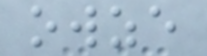owze
